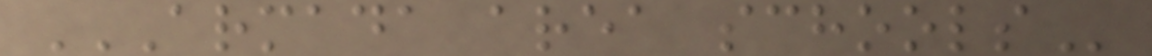ARMADA AREA SCHOOLS
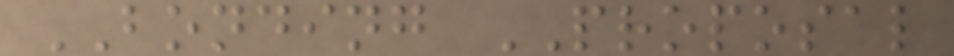BONDING PROPOSAL
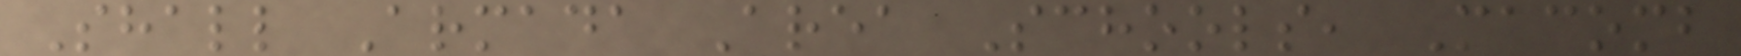Shall Armada Area Schools, Macomb
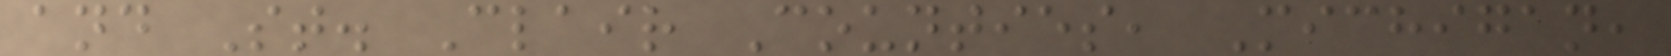and St. Clair Counties, Michigan,
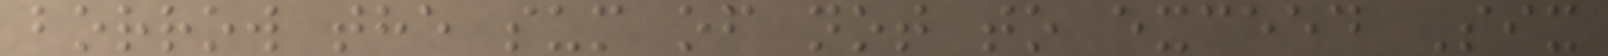borrow the sum of not to exceed Six
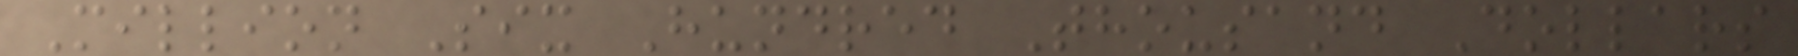Million Six Hundred Thousand Dollars
